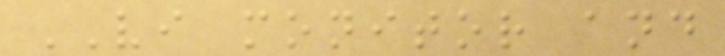VI monitor and
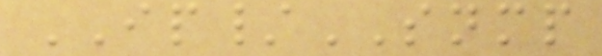IP/SNMP
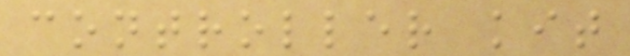controller kit
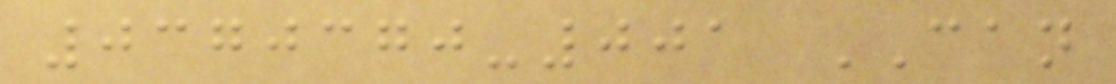0370370-001 CAN
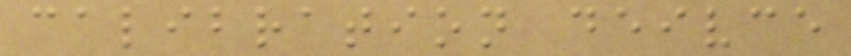calibration deivce
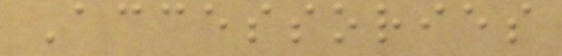Accessories
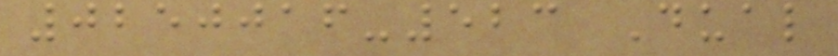0250016-523 Dual
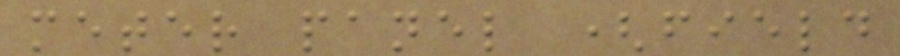meter panel (field
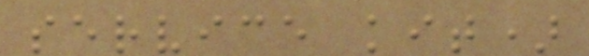service kit)
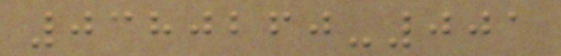0380260-001
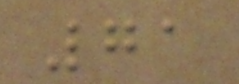71
